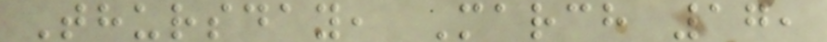Thursday, March 17,
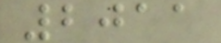2011
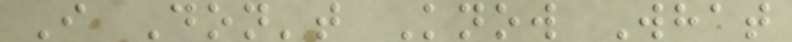I Don't Know What
